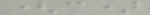(c)
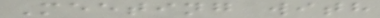Meeting with
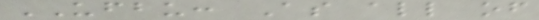UFBU: As all of
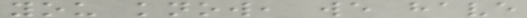you know, we have
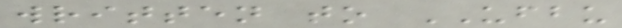written to UFBU
